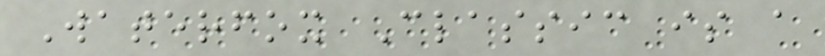Waterfox Classic is a
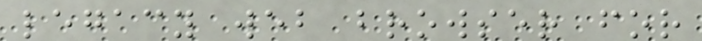legacy web browser for
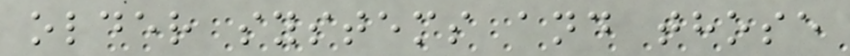older systems and those
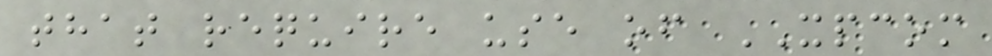that require use of XPCOM
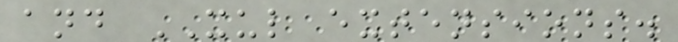and XUL extensions.
